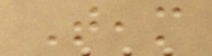Team
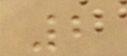2
